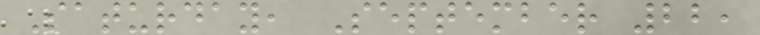Saturday, September 22,
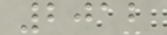2012
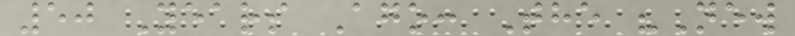50 Years Ago: The "New
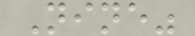Nine"
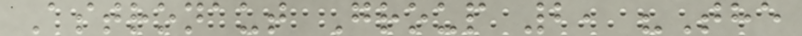Astronaut Group 2, "The
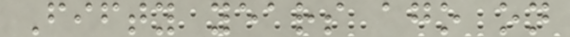Fifty years ago on
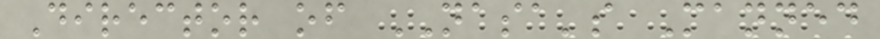Director of NASA's Manned
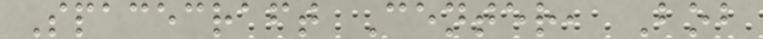Spacecraft Center, Bob
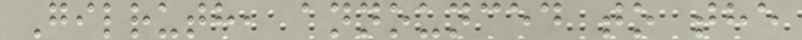Gilruth, announced to the
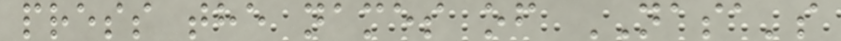press the names of NASA's
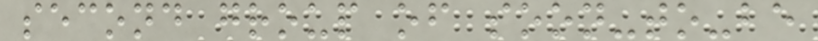second group of soon-to-be
